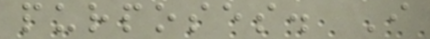purposes. I
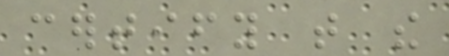certify that the
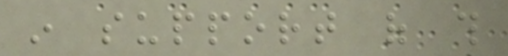in support of this
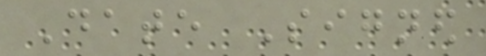Date Signed
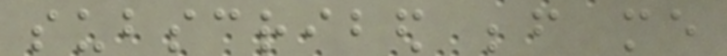subscribed before me
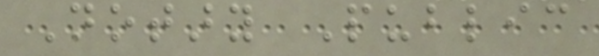Notary Public
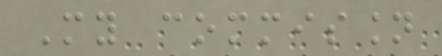My commission
